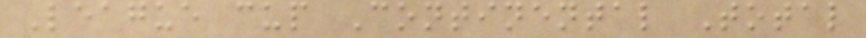League cup Continental Total
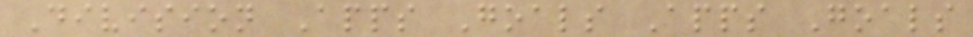Division Apps Goals Apps Goals
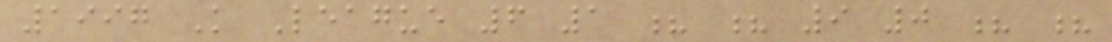1997 K League 6 1 ? ? 9 0 ? ?
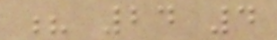? 24 4
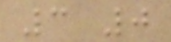3 0
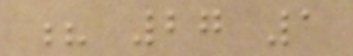? 27 1
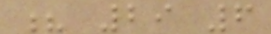? 29 6
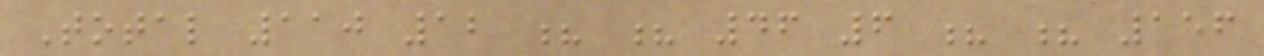Total 110 12 ? ? 46 6 ? ? 156
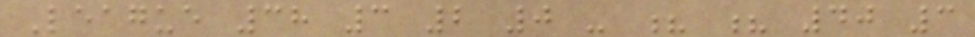League 38 3 2 0 - ? ? 40 3
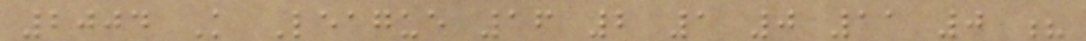2004 K League 16 2 1 0 11 0 ?
